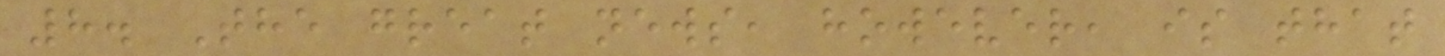8. The great news, however, is that
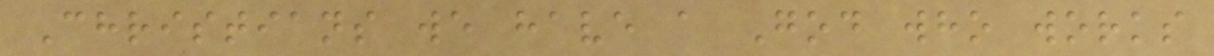Christians we have a God who works
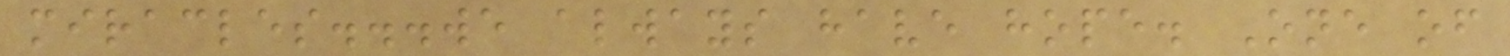miracles...we always have hope. One of
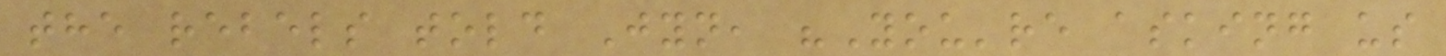the rebels told Jyn, "You're asking us
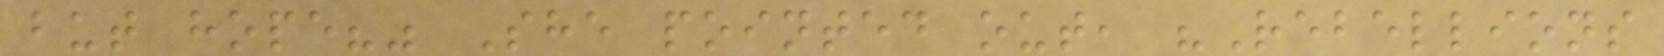but hope?" She pointed out, "Rebellions
